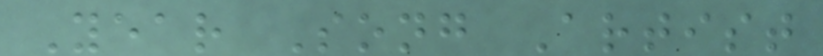Year Song Artist
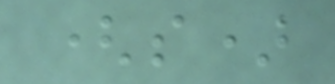(s)
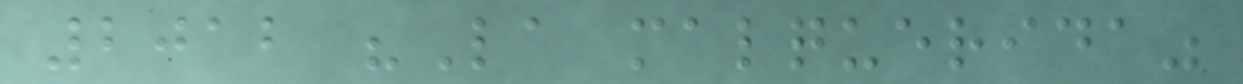2012 "La malquerida"
